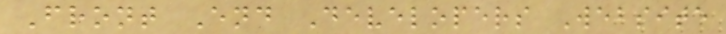Front End Developers Website
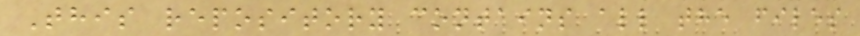This repository contains all the files
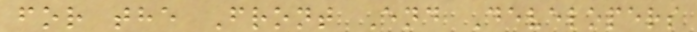for the Front End Developers
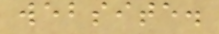website.
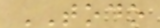TODO
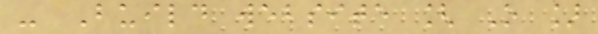- Build website [ O ]
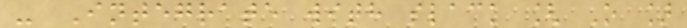- Integrate with slack [ O ]
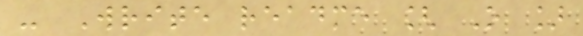- Write readme [ O ]
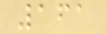161
